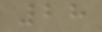28
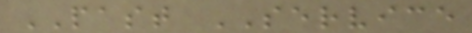PAST SERVICE
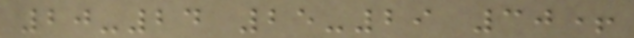20-24 25-29 30+
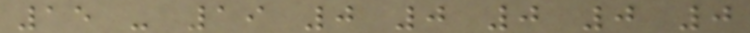15 - 19 0 0 0 0 0
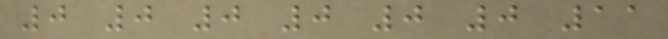0 0 0 0 0 0 11
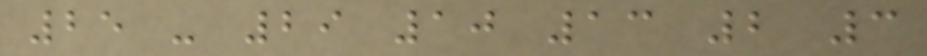25 - 29 10 13 2 3
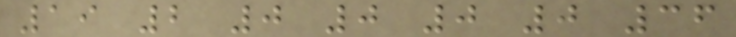19 2 0 0 0 0 36
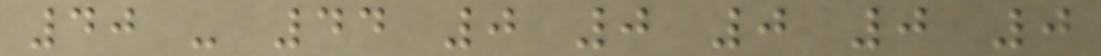40 - 44 0 0 0 0 0
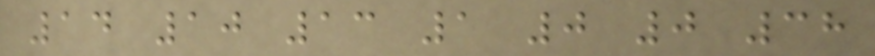14 10 13 1 0 0 38
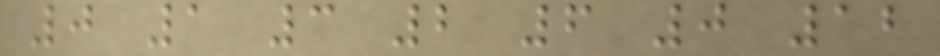0 1 3 2 6 0 12
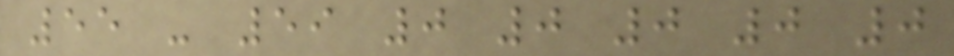55 - 59 0 0 0 0 0
